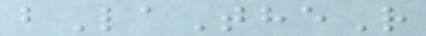bLaTheR
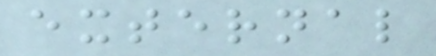external
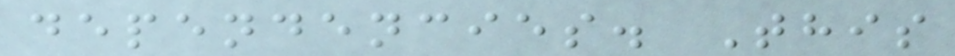dependencies. This
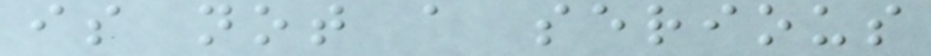is not a serious
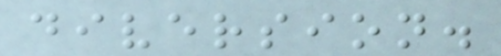diversion.
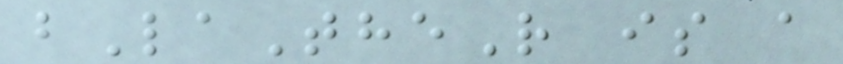bLaTheR is a
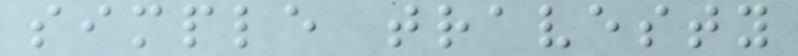simple travesty
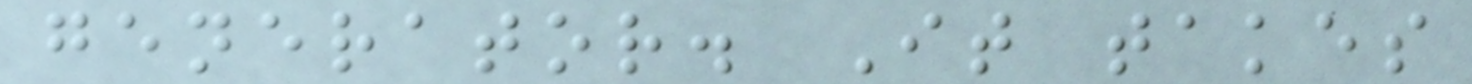generator. It takes
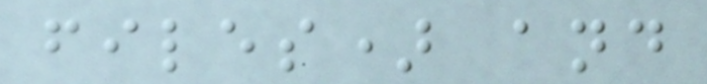files) and
